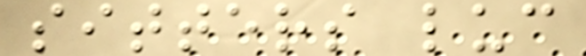sitters luc
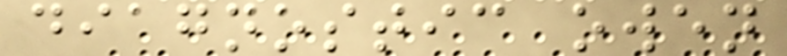diagnostic owen
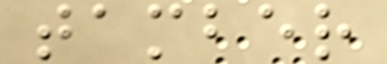tamber
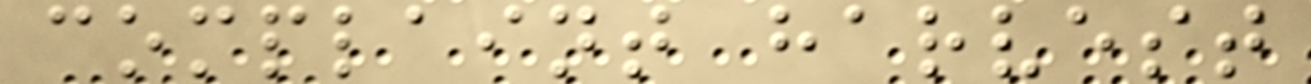complaint harvest
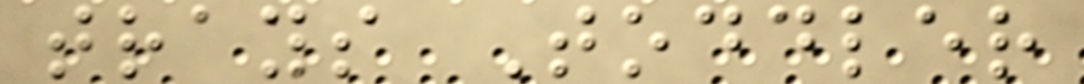trays Toddler
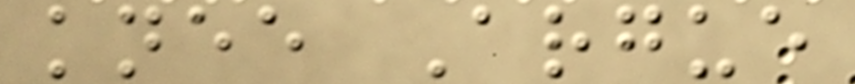knee Argue
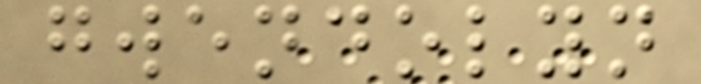gwendolyn
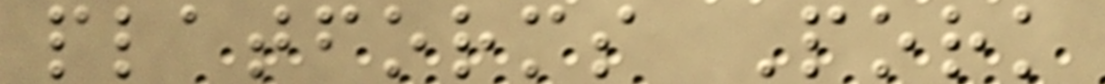platforms Pork
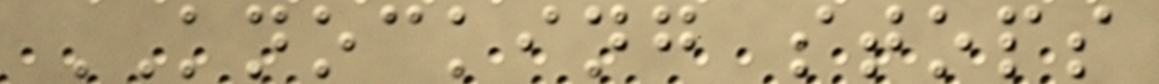KNOCKING stops
